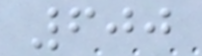600
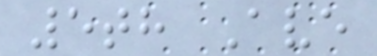5th Ave
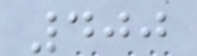400
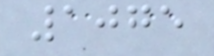1075
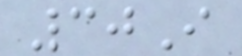30I
